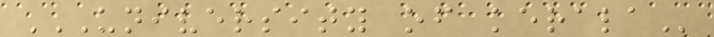UNIVERSITY OF KERALA
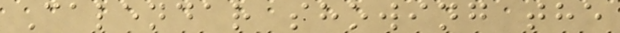Calendar showing the
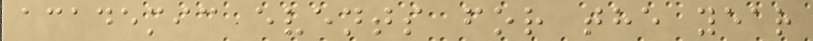academic events for the year
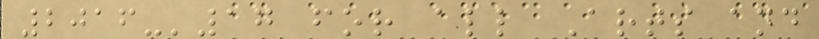2016-'17 for all Arts and
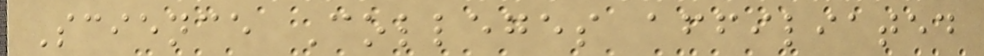Science Colleges affiliated
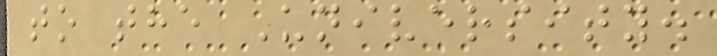to the University.
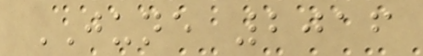JUNE 2016
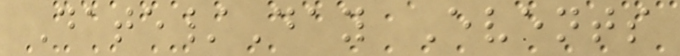Date/Day Events
